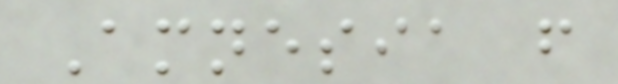Amnesia from
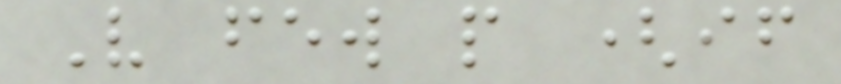Very few people (if
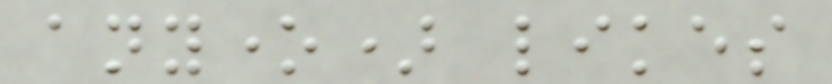anyone) likes
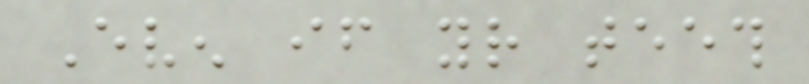Even if your teeth
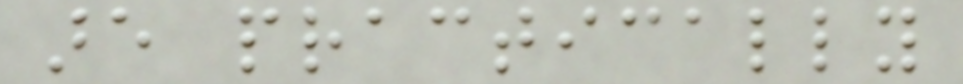are practically
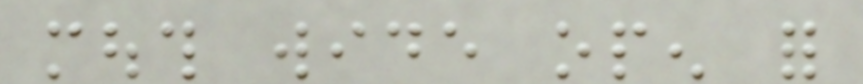mouth wide open for
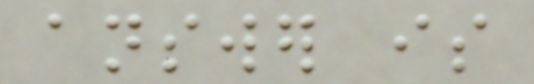answer is
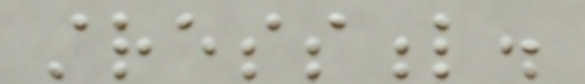stressful.
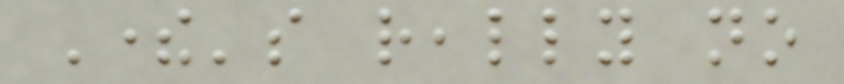There's really no
